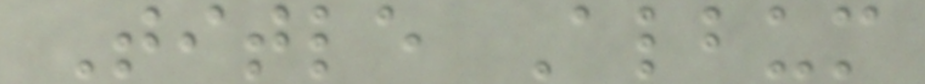Title Album
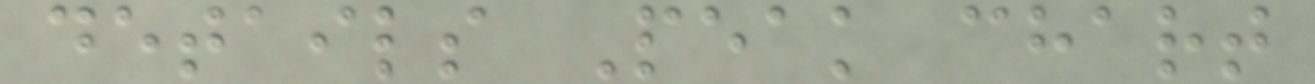details Peak chart
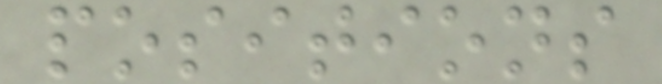positions
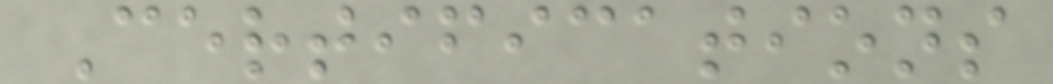Certifications
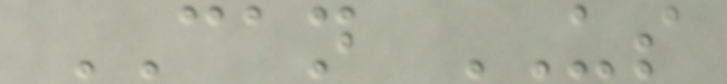CAN US
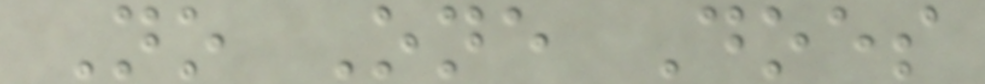No One Does
